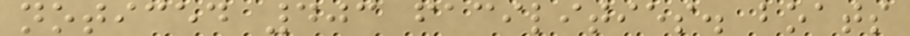noticed 403 facilities. boats
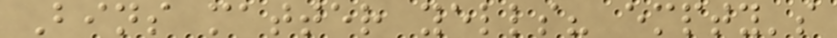Bins matter yells? empty's
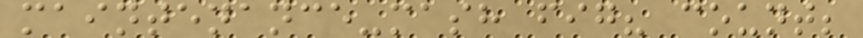maintenance-mash fig? count;
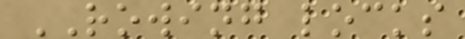ROWING locks
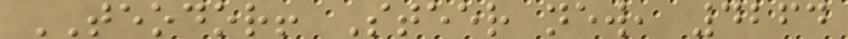TEODOR! Steer new, 4264
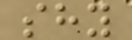shy
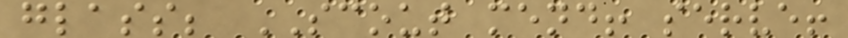glass; SCOUT mend! serve!
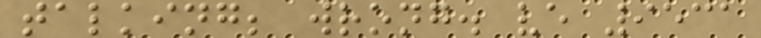talking; wrong. ve 9531
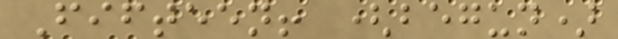Fifteen! (begun)
